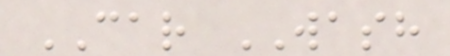CAR WASH
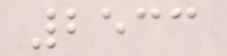2533
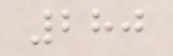280
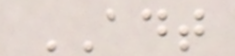ADT
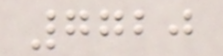7720
